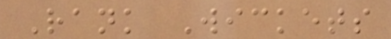Rank Wickets
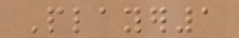Player1
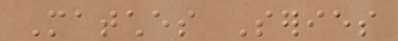Matches Series
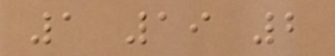1 19 2
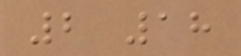2 18
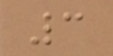3
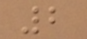2
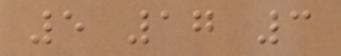5 17 3
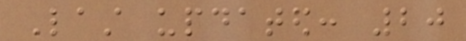Last updated: 20
